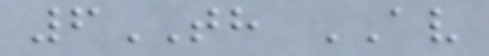6TH AV
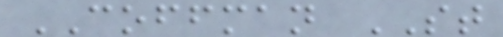COFFMAN ST
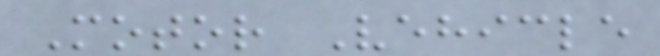Motor Vehicle
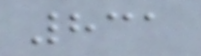831
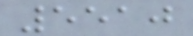5510
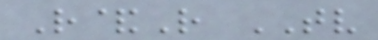R&R TV
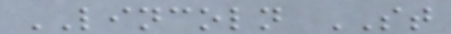LINCOLN ST
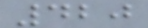420
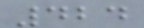424
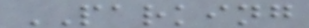PARKING
